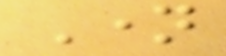Name
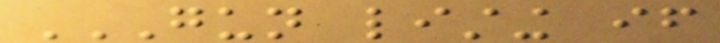GUN LISTING IF
